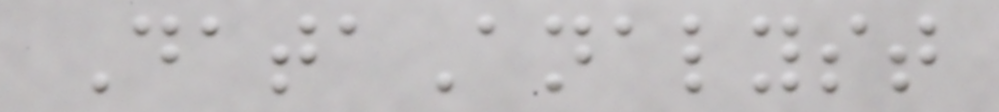DataAnalyst
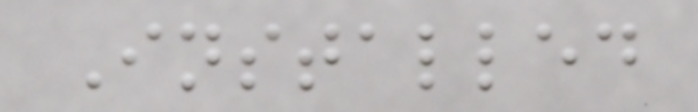Installed
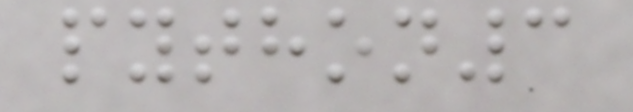python3
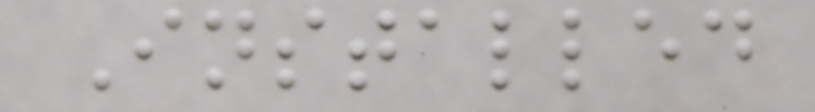Installed
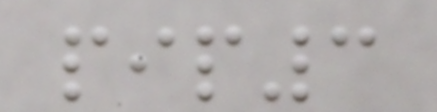pip3
